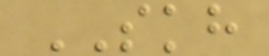SKH
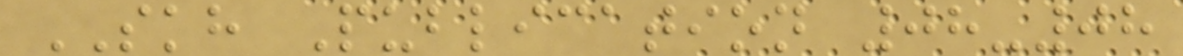SKH Publication 08-08
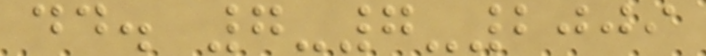dd. 7-7-2009
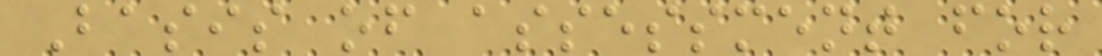Basis of assessment for
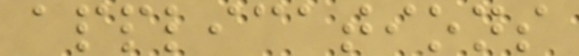applications
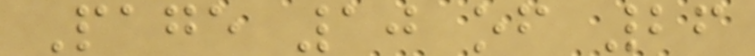Page 10 of 26
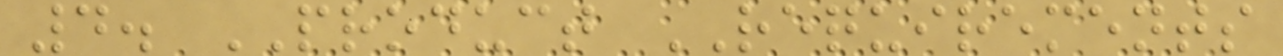4. PRODUCT REQUIREMENTS
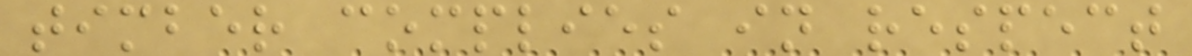timber complies in respect
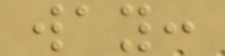way:
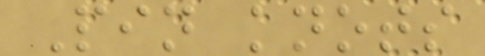Pin knots
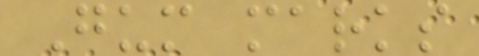Gum marks
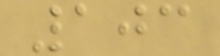103
